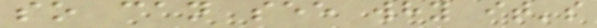so can see why it's
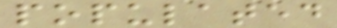populated
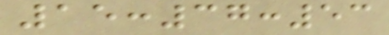15:37:53
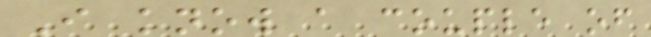I know a couple of
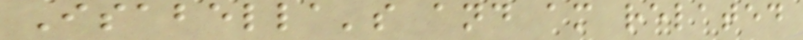Isabella's and am related
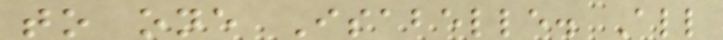to one Isabelle. All
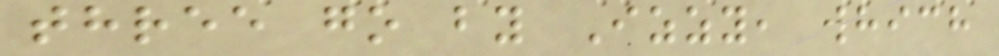three go by Izzy, which
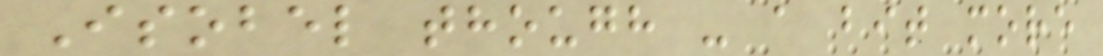Isobel though - a bit more
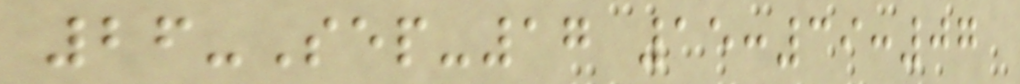26-Sep-17 15:39:07
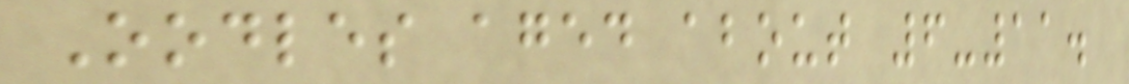Oodles aged about 6-11.
